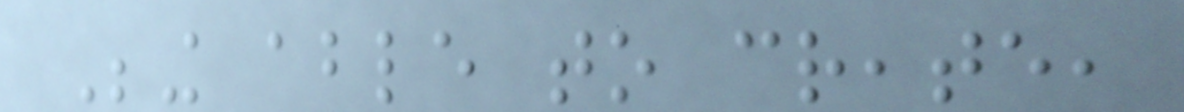Being able to create,
